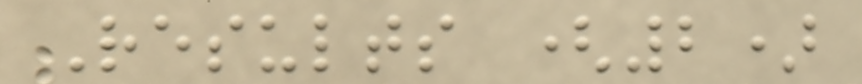Results (2)
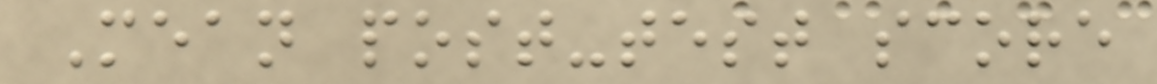Mean post-test score
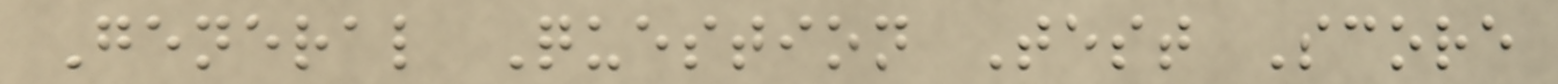General Question Test Score
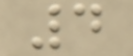4
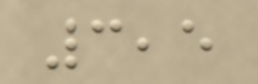3,5
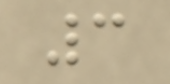3
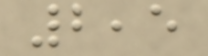2,5
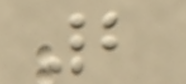2
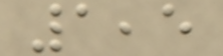1,5
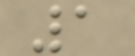1
